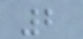2
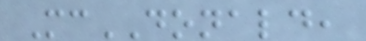McDONALD,
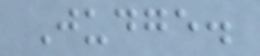Judge.
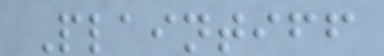Plaintiff
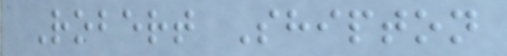Robert Shipton
